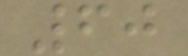60
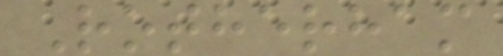Rotherham
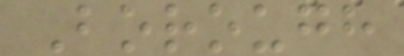Borough
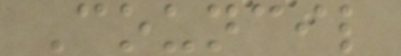Council
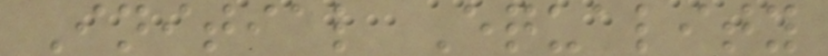Initial Equality
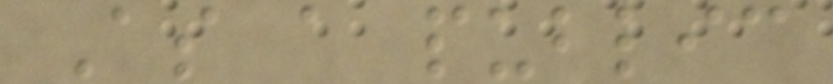As a public
